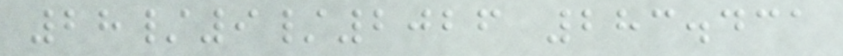28/9/2026 283.431
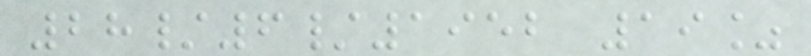28/6/1952 19%
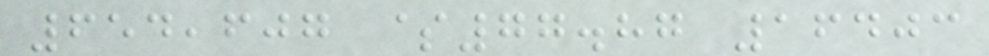654,607 $77.87 16403
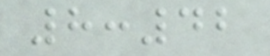8:42
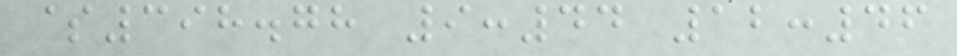$398.78 9:44 12:46
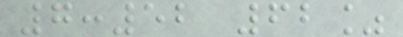7:52 62%
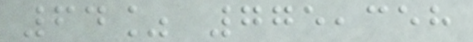64% 775,358
